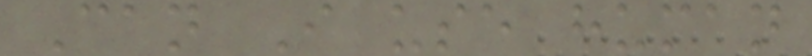Can I use human
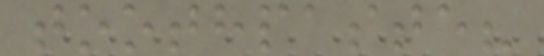toothpaste?
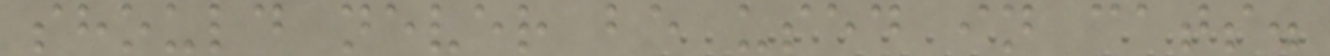should never be used in cats.
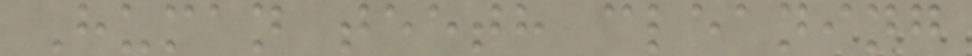Human teeth cleaning
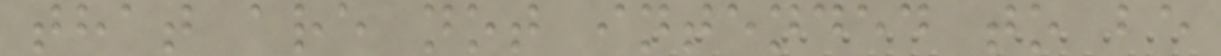that are not intended to be
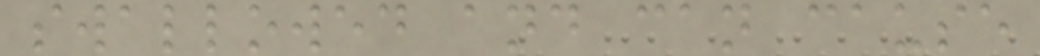swallowed and can cause
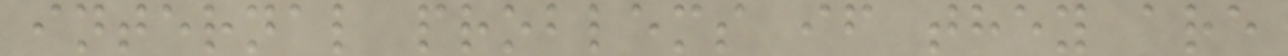internal problems if they are
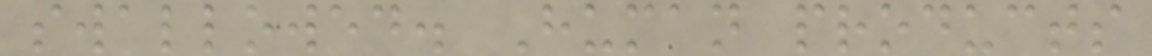swallowed. Human products
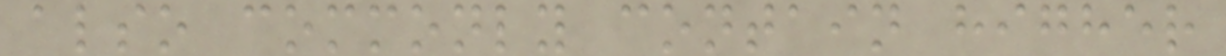also commonly contain higher
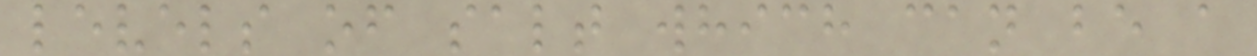levels of salt which can be a
